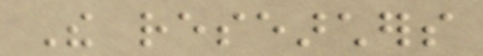The researchers
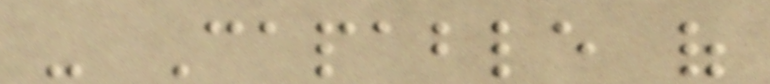- Capable of
